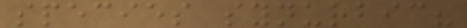species synurbic?
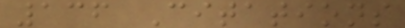136 Citations
